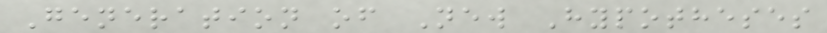Generation of New Hypotheses
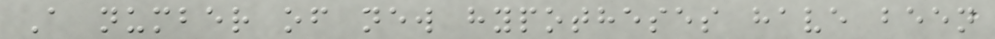A number of new hypotheses have been
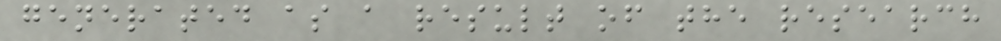generated as a result of the research
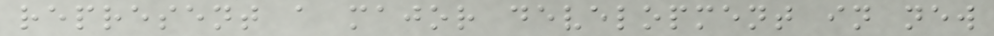represent a major development in new
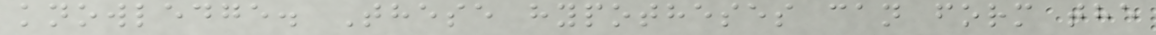knowledge. These hypotheses can form the
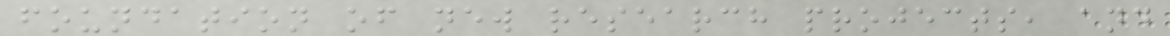foundation of new research projects, and
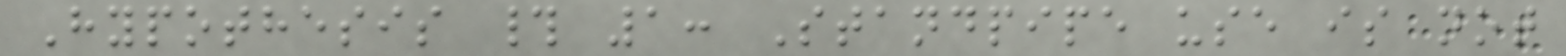Hypothesis # 1: Standpipe use is not
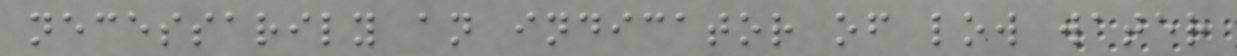necessarily an indicator of low water
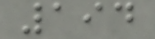194
